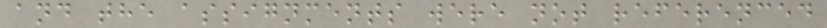and the assignments were not referenced
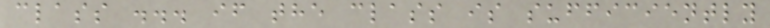class ... if the class is sufficiently
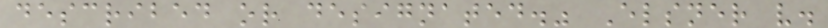described or designated." Elsner v.
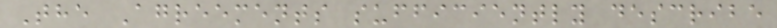The Agreements sufficiently describe
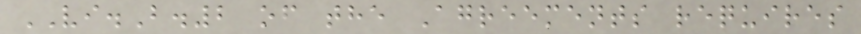VI.B.2 of the Agreements requires
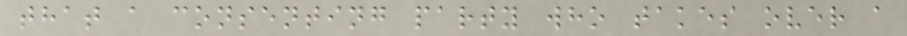that a consenting party who takes over a
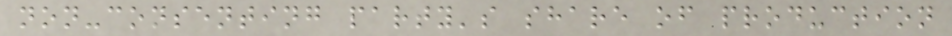non-consenting party's share of production
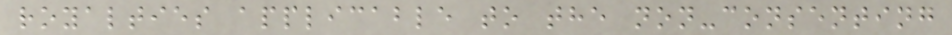royalties applicable to the non-consenting
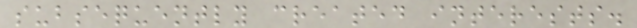subsequently created interests.
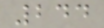244
